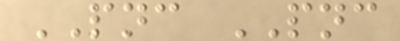PNC PNC
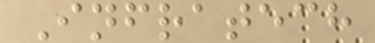Infratech
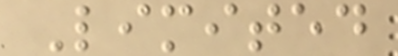Limited
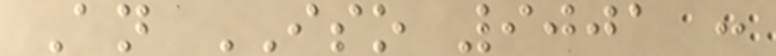An ISO 9001 :
